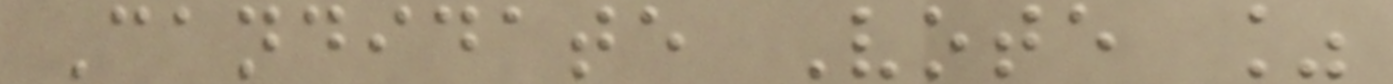Candidate Vote %
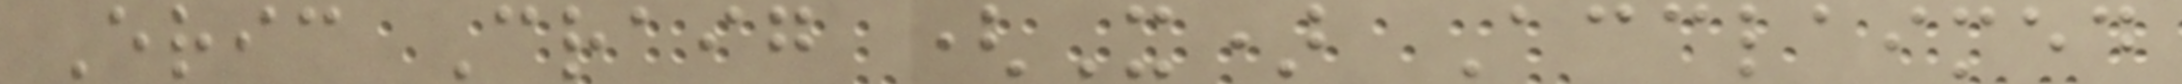Eric Craig (X) Acclaimed
